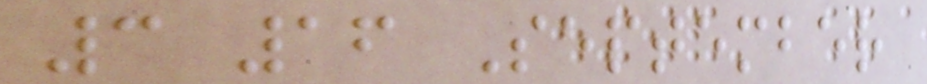3 16 September
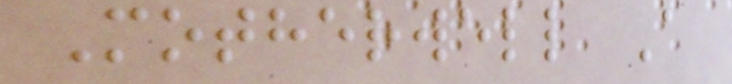Motherwell A
